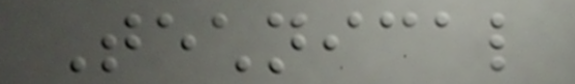Technical
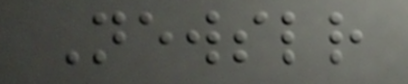Newsletter
